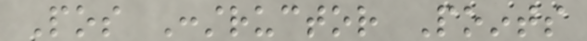Pos Constructor Points
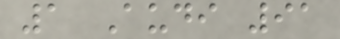1 Audi 91
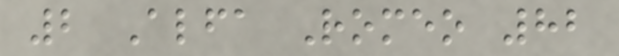2 Alfa Romeo 82
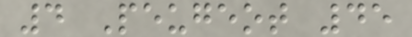4 Peugeot 45
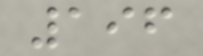196
